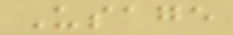Usage
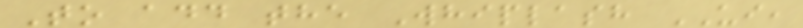To add the Whiplash UI,
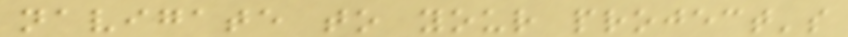navigate to your project's
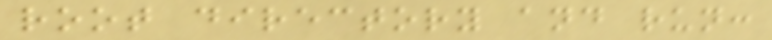root directory and run:
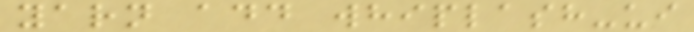yarn add whiplash-ui
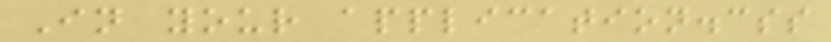In your application.css
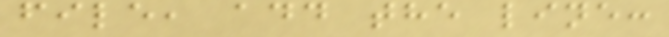file, add the line:
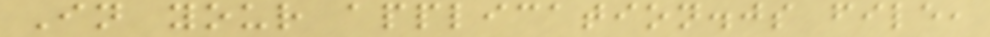In your application.js file,
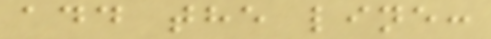add the line:
